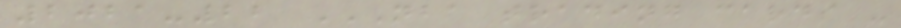2021-22 NBA TRADING CARDS -
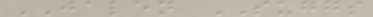JALEN SUGGS
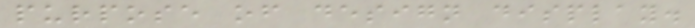purpose of design display.
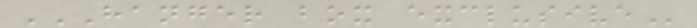HANGER BOX EXCLUSIVE
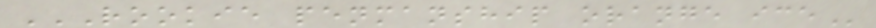ROOKIE PENMANSHIP ORANGE ICE
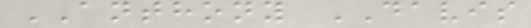ANTHONY DAVIS
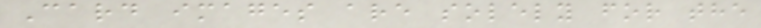Card images are solely for the
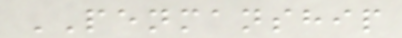PENMANSHIP
